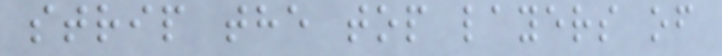strip the top layers of
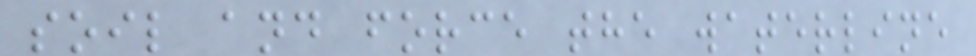soil and force the waterline
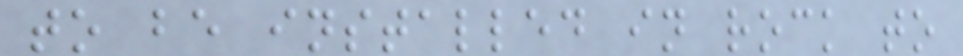to be installed in rock to
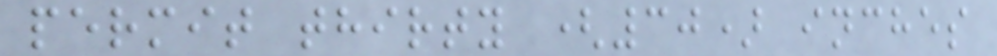permit thirty (30) inches
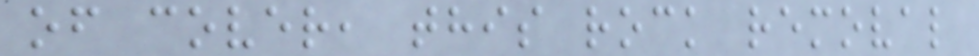of cover, this rock removal
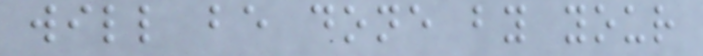will be done by your
